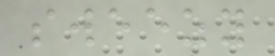sweezy
